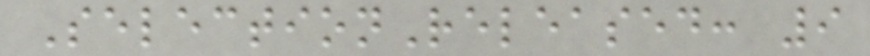SelectionReleased: 9
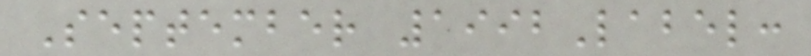September 1992Label:
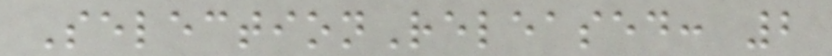SelectionReleased: 2
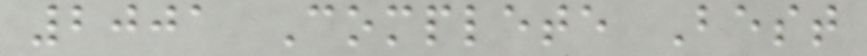2001 Complete Best
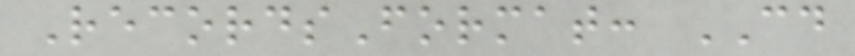RecordsFormat: CD
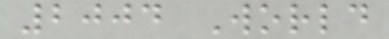2004 World
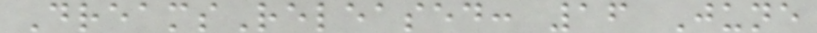DreamsReleased: 16 June
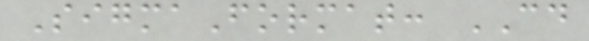SigmaFormat: CD
